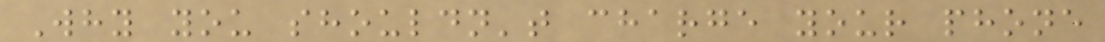Why you shouldn't charge your phone
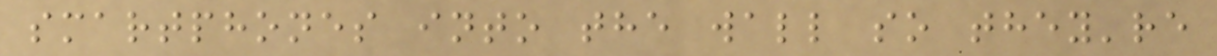smartphones into the wall so they're
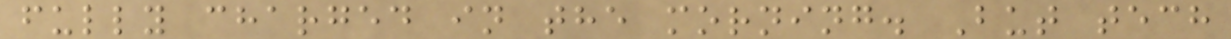fully charged in the morning. But tech
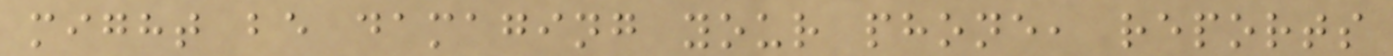might be damaging your phone, reports
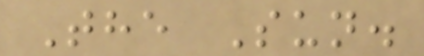The Sun.
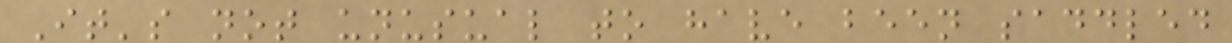It's not unusual to have been saddled
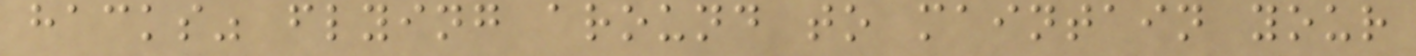hacks" flying around to maintain your
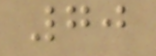70
